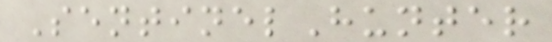SentinelHunter
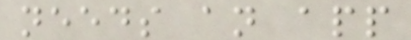needs an app
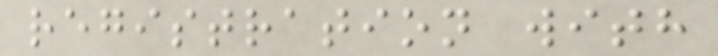registration with
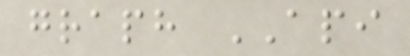graph API
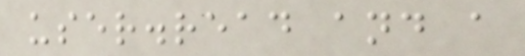user.read and a
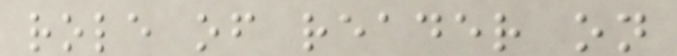role of reader on
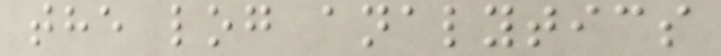the log analytics
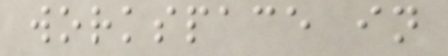workspace in
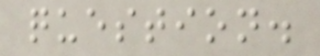question.
